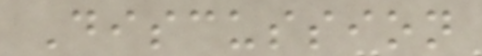Discussion
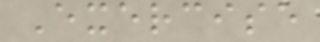Exercise
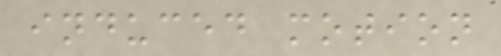induced motion
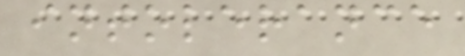intolerance
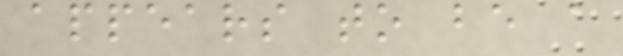appears to be a
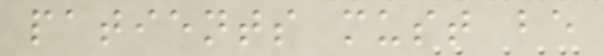patients must be
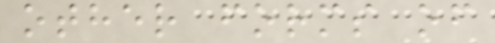other forms of
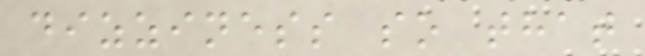dizziness so that
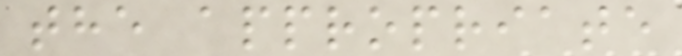the appropriate
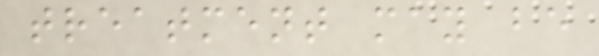treatment may be
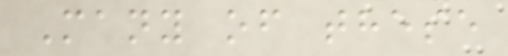Many of these
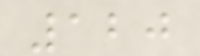120
